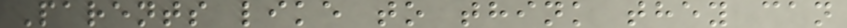Parents like to think they can
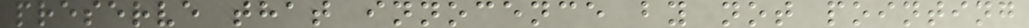preserve that innocence by not pointing
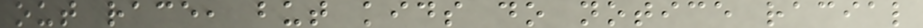out race, but kids do notice racial
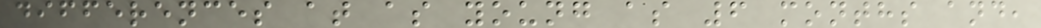differences at as young as 6 months and,
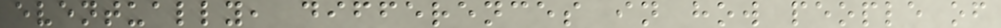eventually, differences in how people of
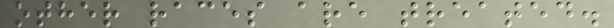other races are treated.
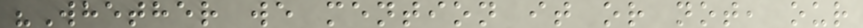"Whether we mention it or not, our
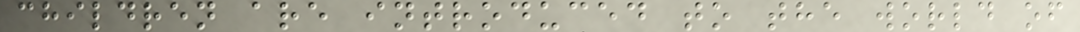children are introduced to the world of
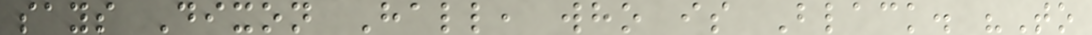says Dixon Hall, who is Black. "To
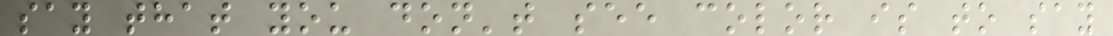say that you don't see color is to say
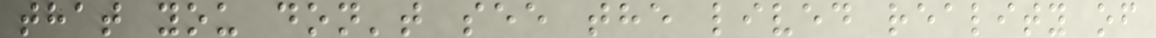that you don't see the lived reality of
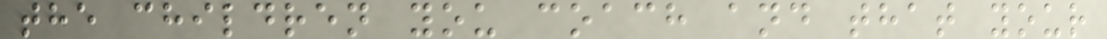the children you coach and that your
